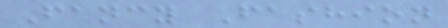Fancy Fashion
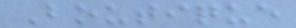Boutique
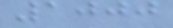1000
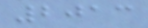2013
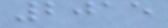2015
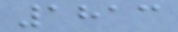1813
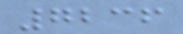7236
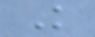K
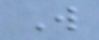W
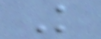K
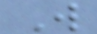W
